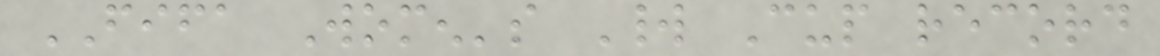FIFA Women's World Cup record
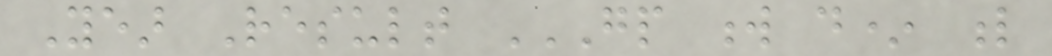Year Result GP W D* L
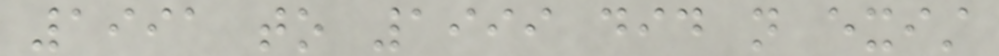1991 to 1999 did not exist
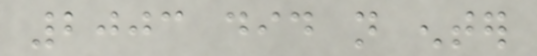2003 did not enter
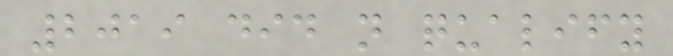2019 did not qualify
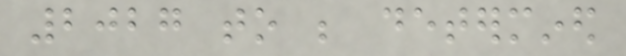2027 to be determined
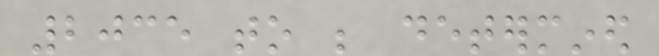2035 to be determined
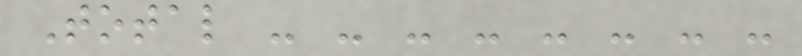Total - - - - - - - -
